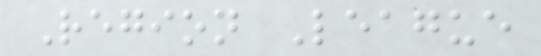Region League
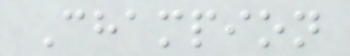Champion
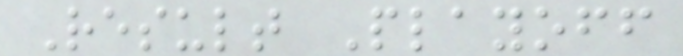Result Playoff
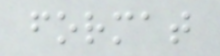format
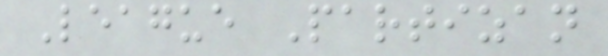League Partizan
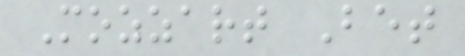Mozzart Bet
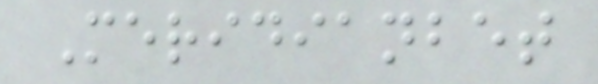Meridianbet
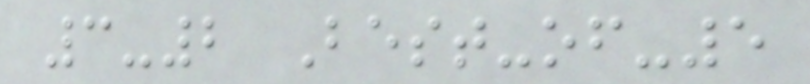3-2 Best-of-5
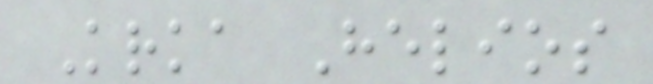Krka Helios
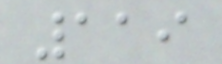119
